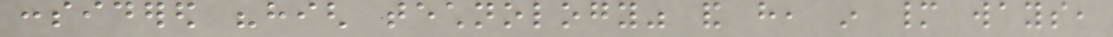considered "high technology" and have, in many ways,
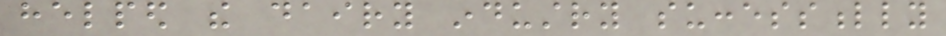helped the dairy industry successfully
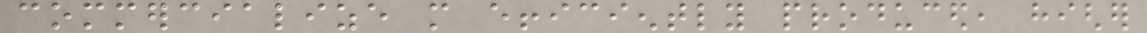commercialize more efficiently produced, higher
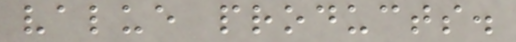value products.
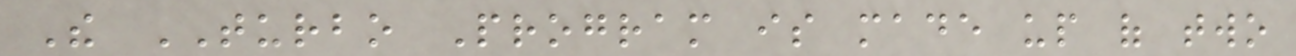The TURBO Program is made up of two
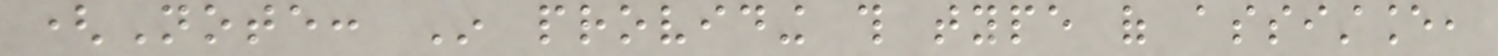(Note: In providing this type of assistance,
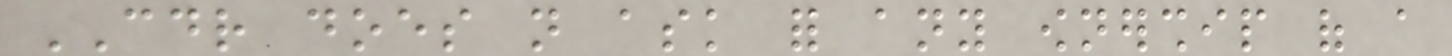CDR does not ask for any ownership of a
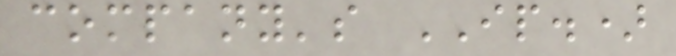company's IP.)
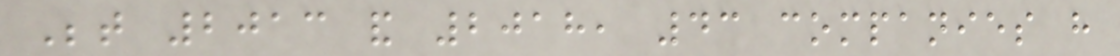Between 2013 and 2018, 43 companies have
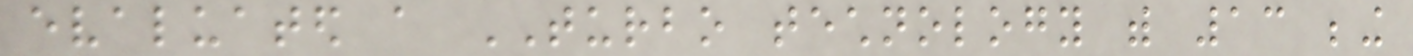evaluated a TURBO technology with 13 being
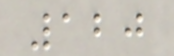120
